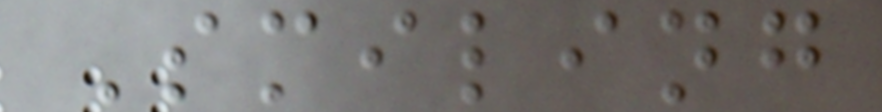Smiling
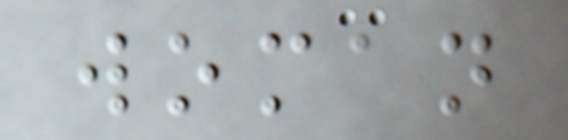woman
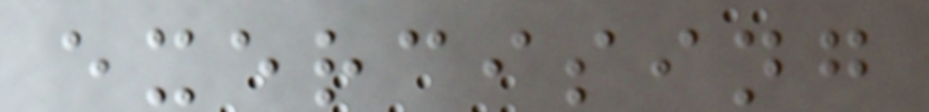exercising
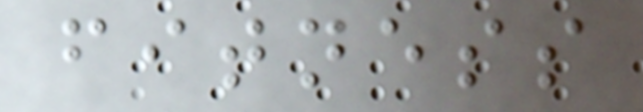fitness
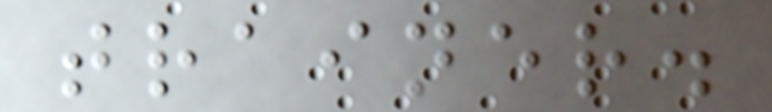trainer.
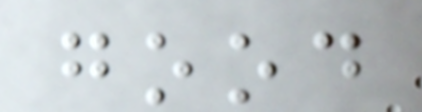good
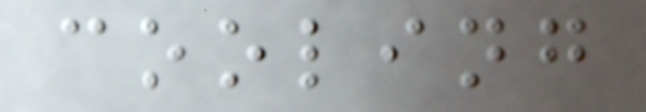cooling
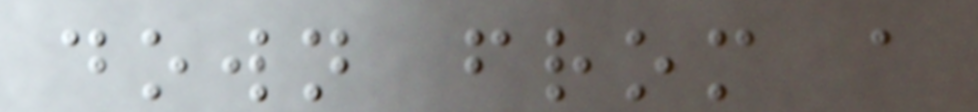down from a
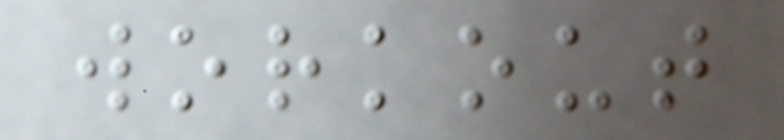workout
